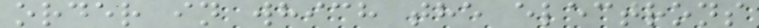order in which the electrons
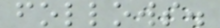follows.
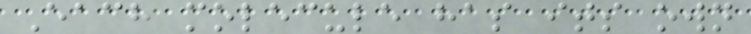Each molecule has its own
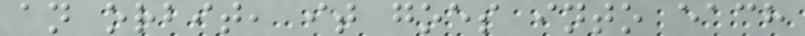an orbit, it goes into each
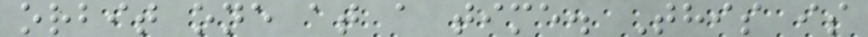orbit one at a time. This is
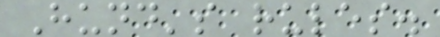Hund's rules.
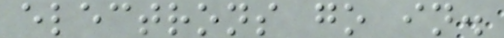electrons go in.
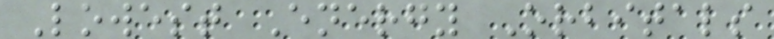Lowest Energy Orbitals
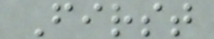First
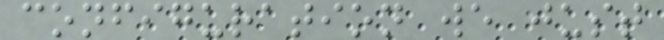configuration we just
